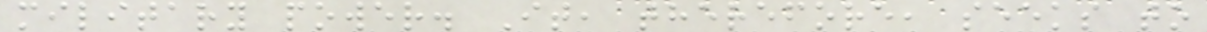military power. It, therefore, seeks to
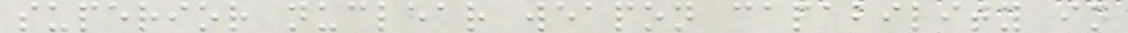superior nuclear weapon capability in
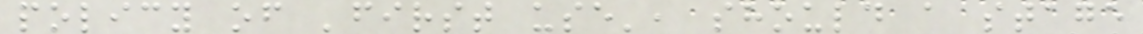policy of 'first use', should a stage
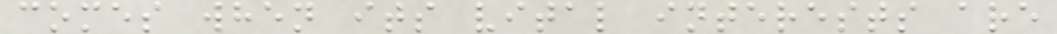comes when its vital interests are
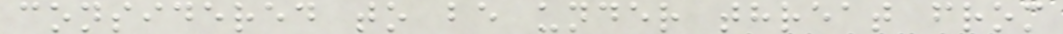considered to be under threat from
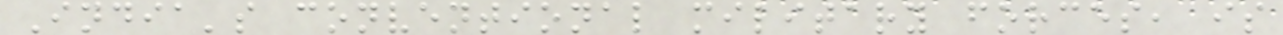India's conventional military forces, is
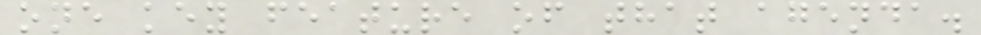one key feature of that agenda.
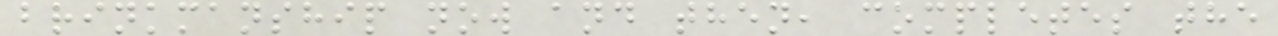brinkmanship now and then, completes the
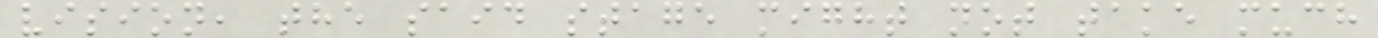vision, the said stage might not take much
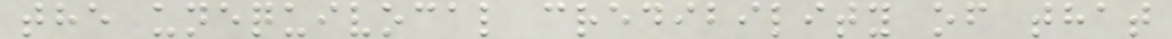the unequivocal credibility of that
